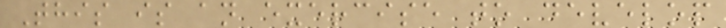This is an exercise to develop
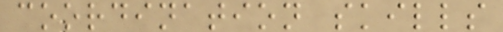coordination skills
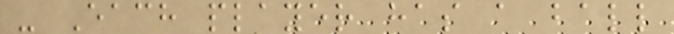- Each player has a ball
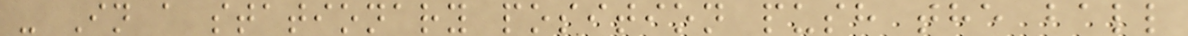- In a stationary position push the ball
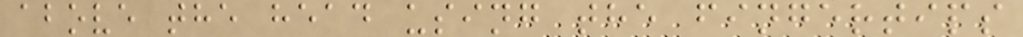above the head using the fingertips
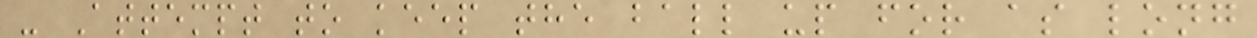- Attempt to keep the ball up for as long
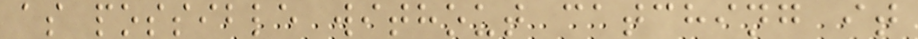as possible without catching it
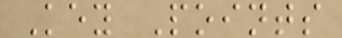Key Points
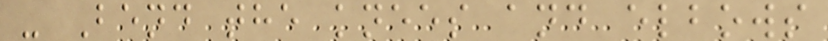- Bend the knees and elbows
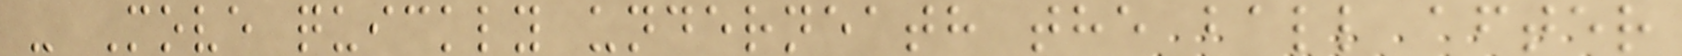- Move quickly underneath the ball after
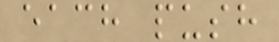each push
